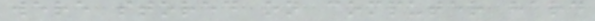were stored on computer hard
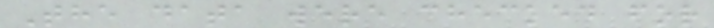The data were checked for
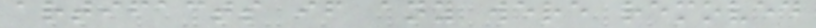artifacts if any were removed
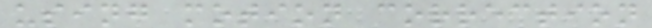using motion correction
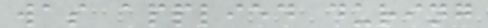was applied during
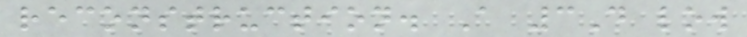reconstruction. A 3D low
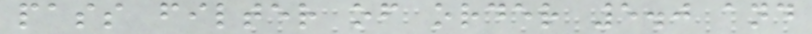pass filter of order 5.0 and
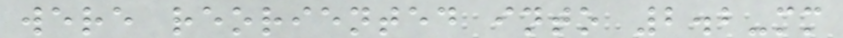were reoriented into 2.2-mm
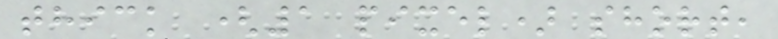thick (1 pixel) short,
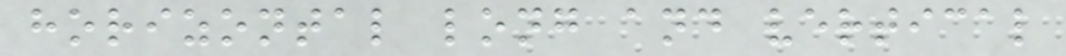horizontal long and vertical
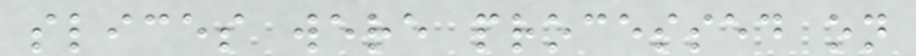slices were processed on
